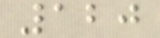120
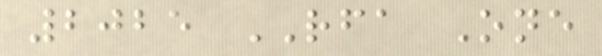2025 RFA One
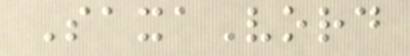SaxaVord
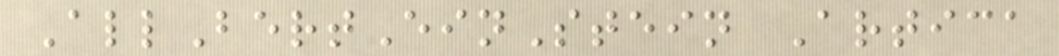AllBertEinStein Artica
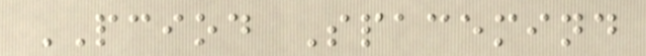PCIOD Spacemind
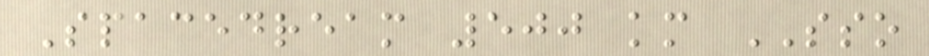Spacedream 500 km SSO
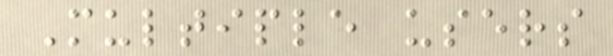Multiple users
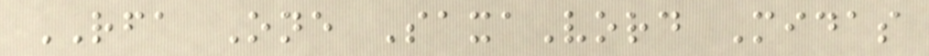RFA One SaxaVord Midas
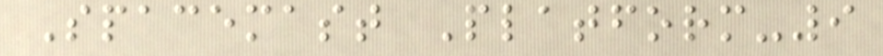Spacemast Platform-9
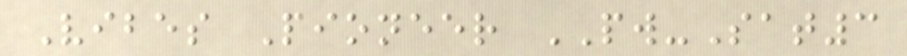Vibes Pioneer PW-Sat3
